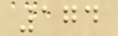174
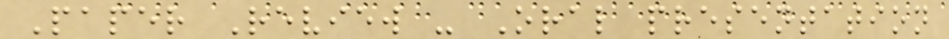Paper Review - Oral presentation
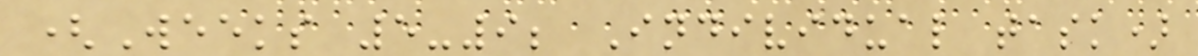(Weeks 5-9; Individual task)
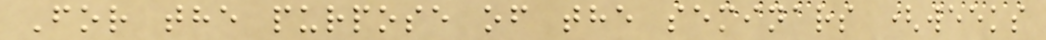For the purpose of the seminars (weeks
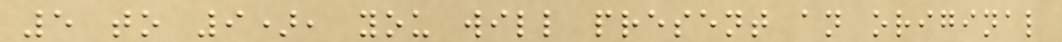5 to 9), you will present an original
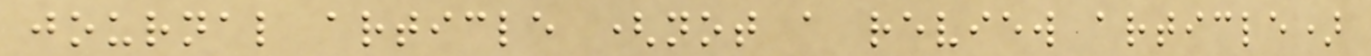journal article (not a review article)
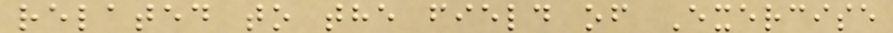related to the field of Exercise
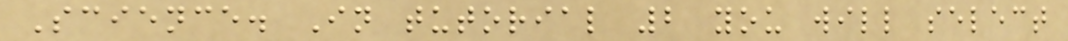Science. In tutorial 2 you will select
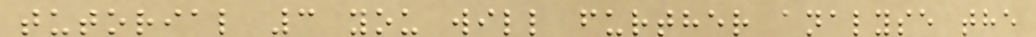tutorial 3 you will further analyse the
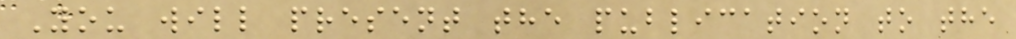You will present the publication to the
